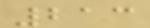213
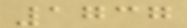1737
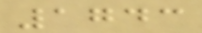1743
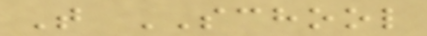T SCHOOL
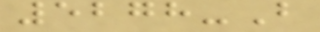5278-B
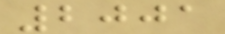2001
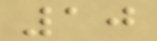10
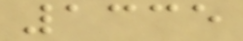1335
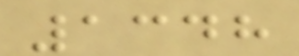1348
